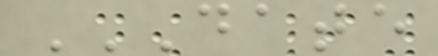DATE
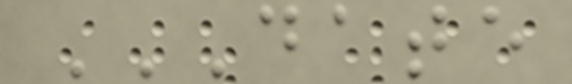DATE
